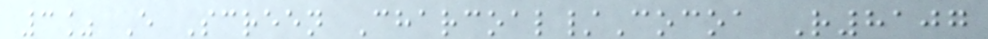3% E Screen Charcoal/Cocoa R8107
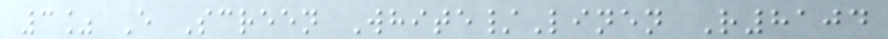3% E Screen White/Linen R8104
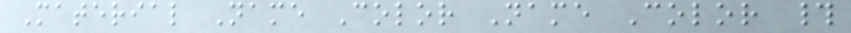Material Name Color Name Color #
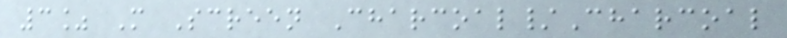3% M Screen Charcoal/Charcoal
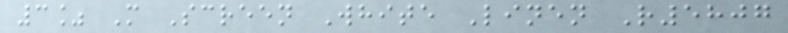3% M Screen White Linen R5807
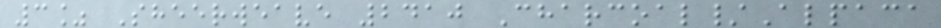3% Sheerweave 2410 Charcoal/Alpaca
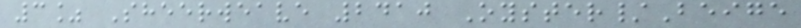3% Sheerweave 2410 Oyster/Beige
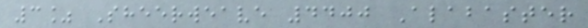3% Sheerweave 4400 Alabaster
